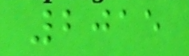2015
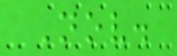Nov.
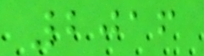2016
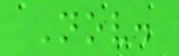Nov.
